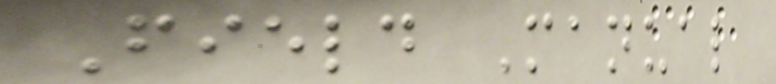Field Manual
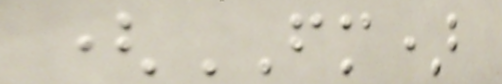(FM)
